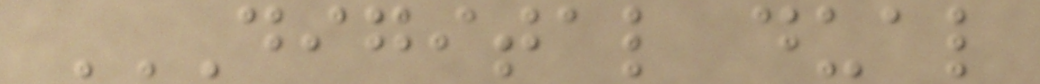DIGITAL DUAL
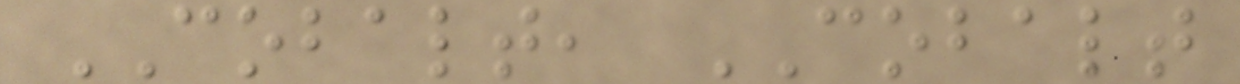COBALT, COBALT
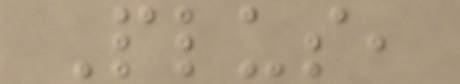Plus,
